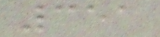351
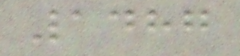1487
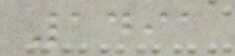1491
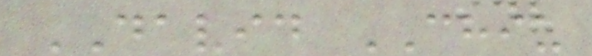DAVID CHIU
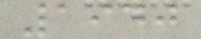1940
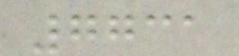7731
